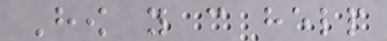How you can help
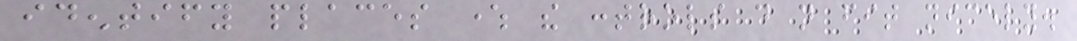identify places where the controls do not fit nicely.
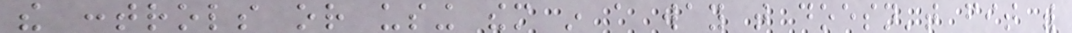the controls or using them in a way that doesn't fit with
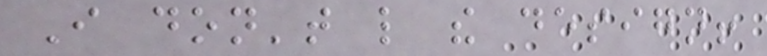I don't like the design!
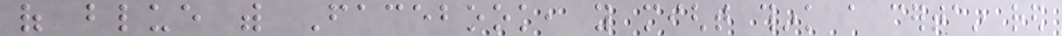of blue with Facebook, you might think a certain red
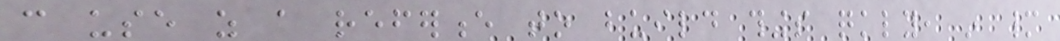can use as a reference to build things quickly, in many
